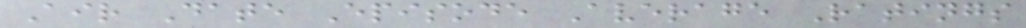Air Date Episode Average Ratings
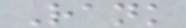Rank
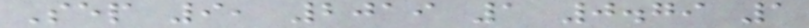Sep 9, 2019 1 0.79 1
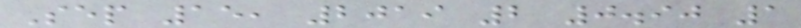Sep 15, 2019 2 0.90 1
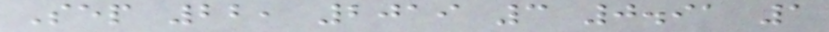Sep 22, 2019 3 0.91 1
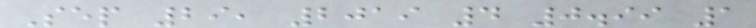Sep 29, 2019 4 0.99 1
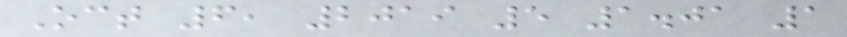Oct 6, 2019 5 1.01 1
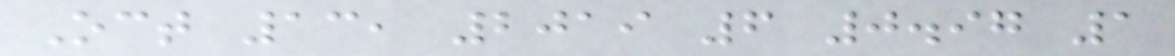Oct 13, 2019 6 0.97 1
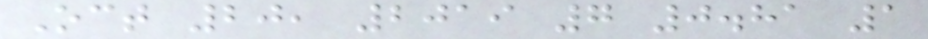Oct 20, 2019 7 0.81 1
